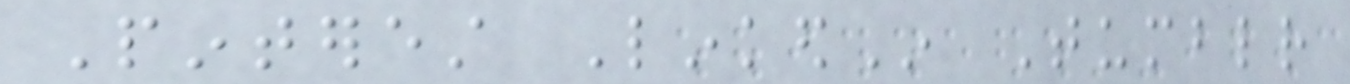Pinterest LinkedIn Tumblr
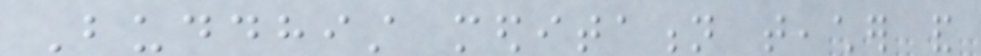Buddhist meditation teacher and
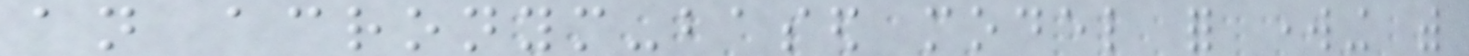an acronym-based model for working with
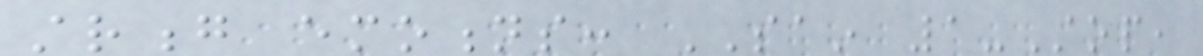strong emotions: SAIN 1-Stop,
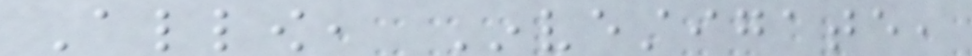Allow, Investigate,
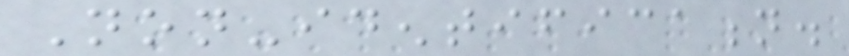Non-identification.
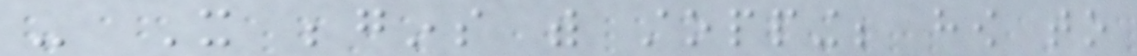- It begins with stopping; how to
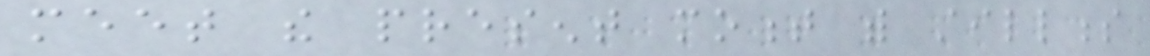meet the present moment with stillness
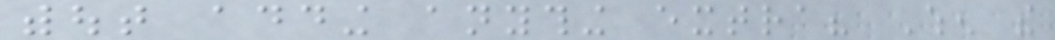without adding anything extra? When the
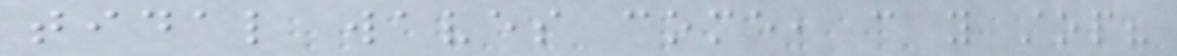tidal waves come, can you stop?
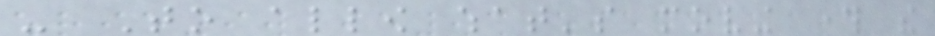- To allow what's moving through the
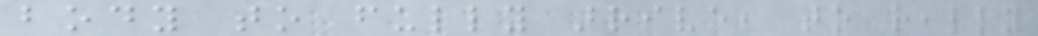body to fully arrive, to really
